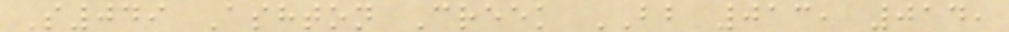S049 Ashton Creek BB 013, 014,
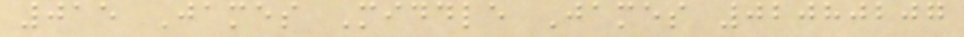015 James Middle James 02080207
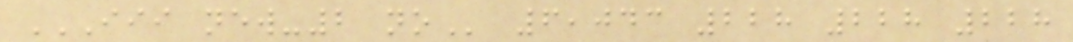III NEW-2 NO 6,043 228 228 228
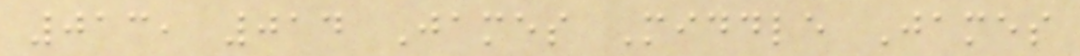013, 014 James Middle James
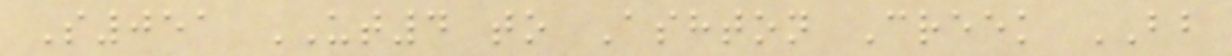S051 UT4 to Ashton Creek BB
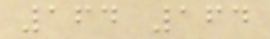164 164
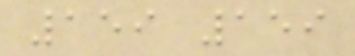159 159
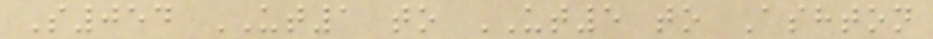S054 UT1 to UT5 to Ashton
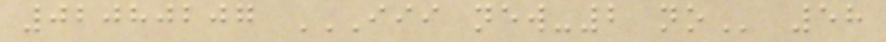02080207 III NEW-2 NO 58
